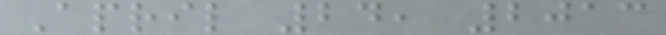April 24, 2013
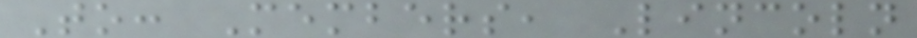To: Members, Lincoln
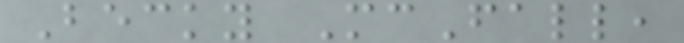Becky McFall,
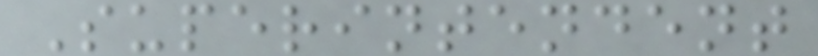Superintendent
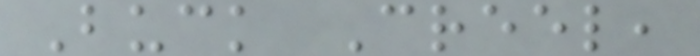Buck Creel,
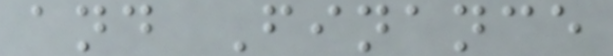and Finance
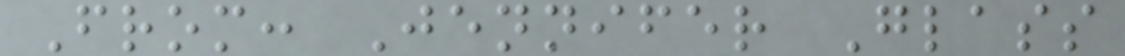From: Jennifer Glass
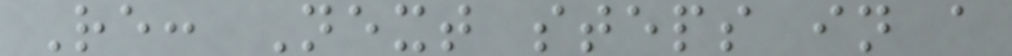Re: Next steps in a
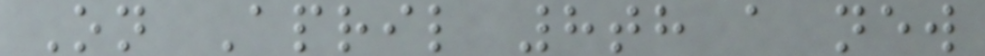On April 8th a new
